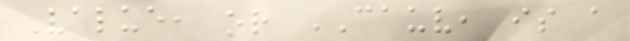Value, or CAUV, is a
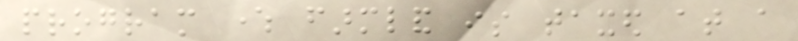program where farmland is taxed at a
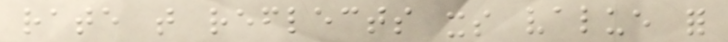rate that reflects its value for
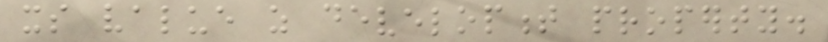its value as development property.
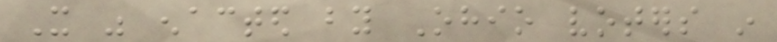It was enacted by Ohio voters in
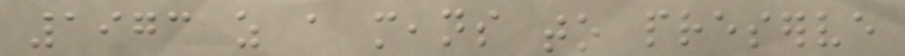1973 as a means to preserve
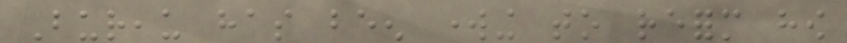Bureau has been working to reform how
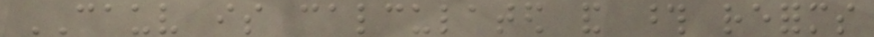CAUV is calculated and those reforms
